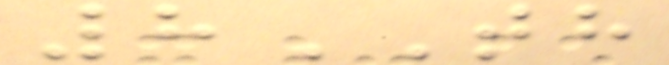8TH
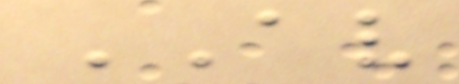AV
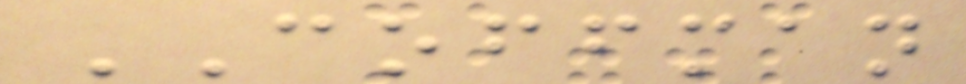COFFMAN
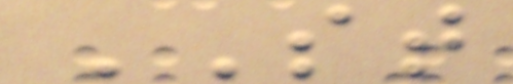ST
